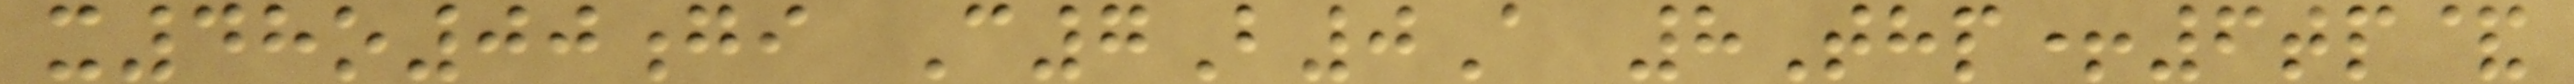x48o00gi C7B0A 8Thp+6tp&
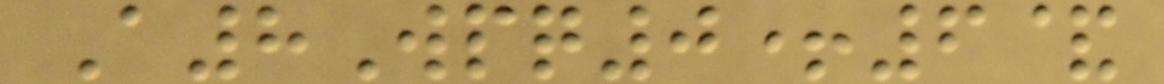A8Wpq0+6&
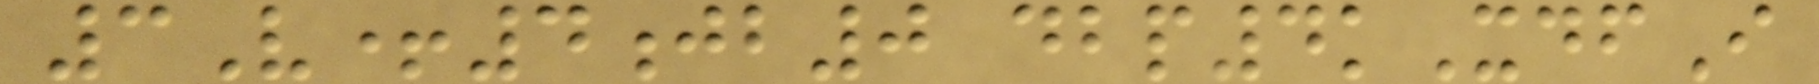3V+4jb0 dbp4kXdfI
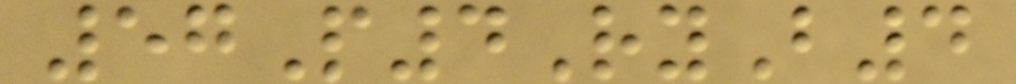57P4RyB4
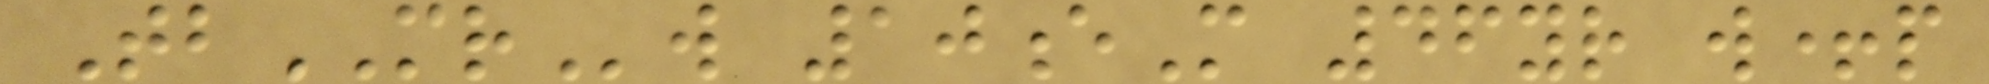TbMRw 10eM 46yr w+p
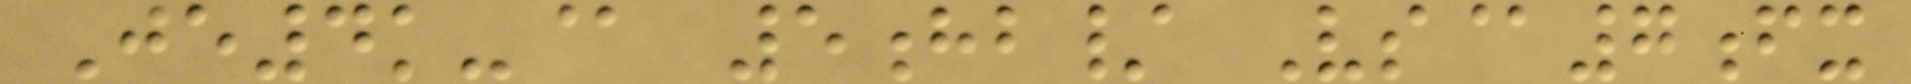Je4k-@ 5hb/ Vs@7fx
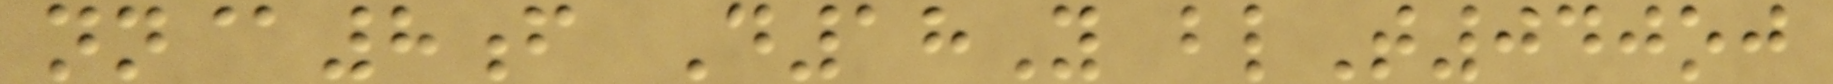nn@8f D18Y blT040oj
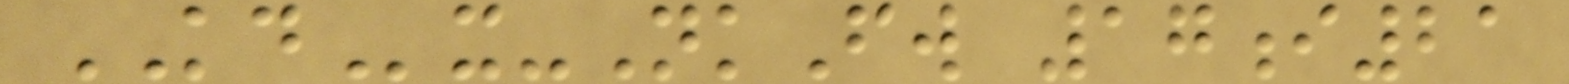KDx-NkFw 17i21
